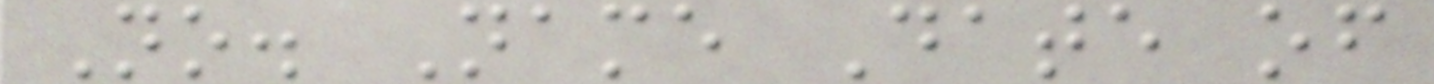No. Name Date of
